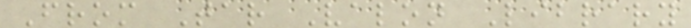From Tar Valon Library
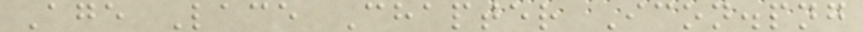Age Lace Chapter Icon.png
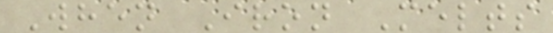When Iron Melts
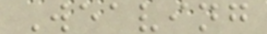Weaving
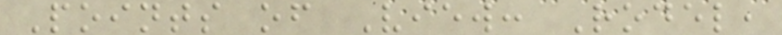Points of View: Rodel,
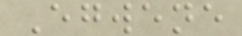Egwene
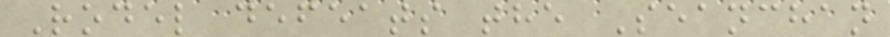Rodel defeats the Seanchan
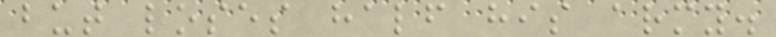but loses half his army.
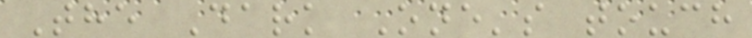The Dark One's touch
